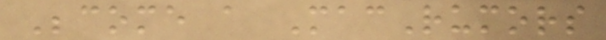Become a MacRumors
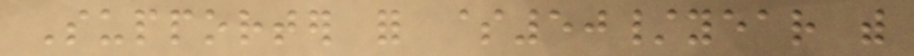Supporter for $50/year with
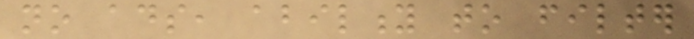no ads, ability to filter
